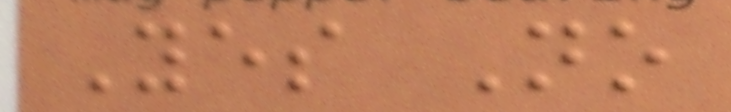Yes No
